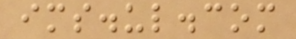ims.ul.com
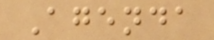Agenda
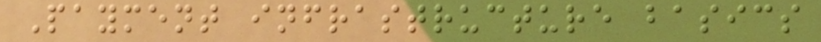Payment infrastructure basics
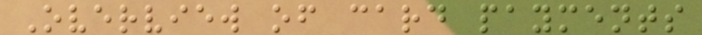Overview of card payments
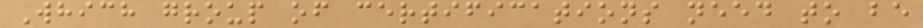Which group of certifications need to be
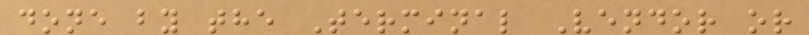done by the Terminal Vendor or
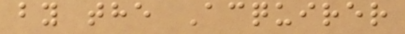by the Acquirer
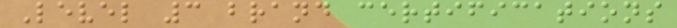Level 3 brand certifications
